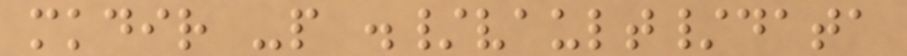mkdir -p ./vault/data
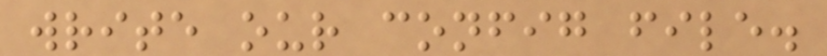write our config file.
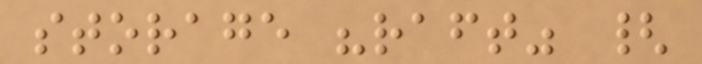storage "raft" {
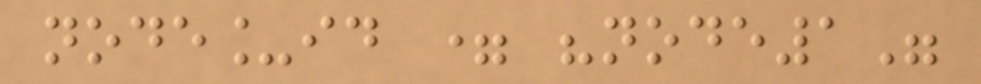node_id = "node1"
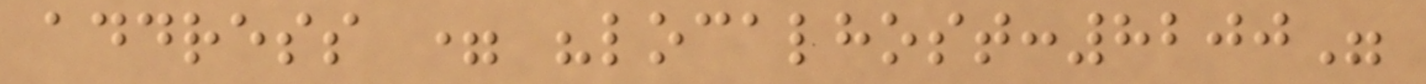address = "localhost:8200"
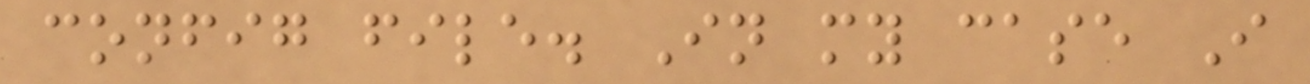config file. In my case I
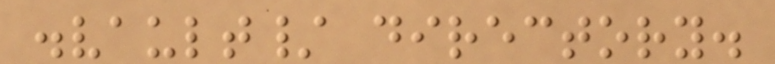.vault/ directory.
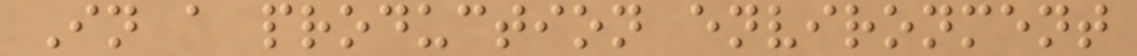In a production environment
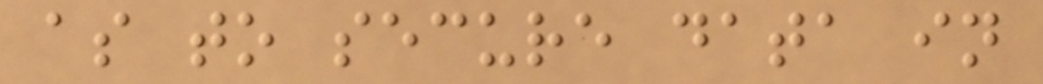as to secure data in
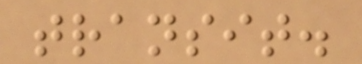transit.
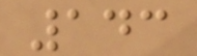143
